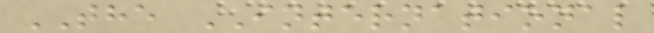THE INTERNATIONAL
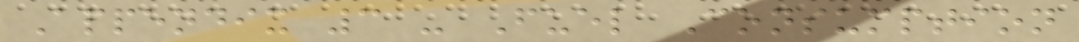Appendix 3 - Fuel Consumption
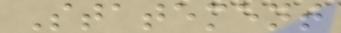Statement
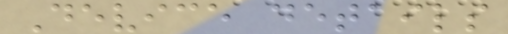Device details
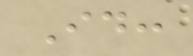Id:
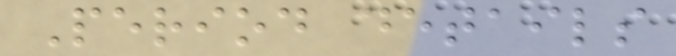Period details
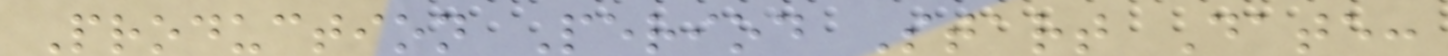Production Period Start Date:
